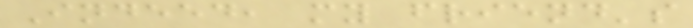Indeed, my friend's
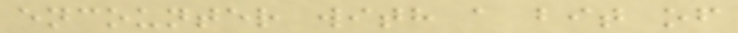encounter with a bit of
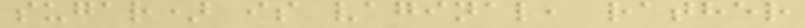sugar) is vaginal, rather
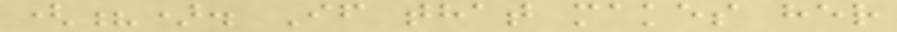(?). If that makes her
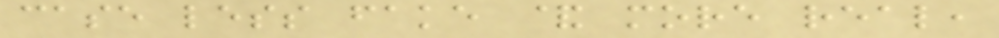case less fake & more real,
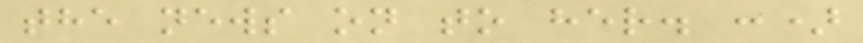the news on to her. :)
